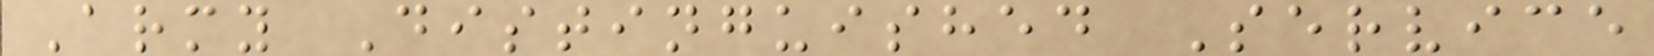Army Distinguished Service
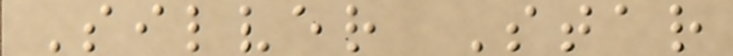Silver Star
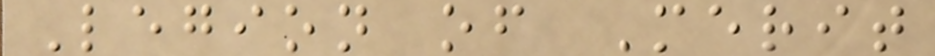Legion of Merit
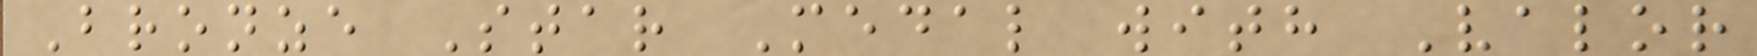Bronze Star Medal with Valor
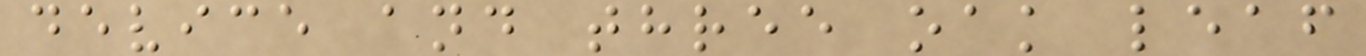device and three oak leaf
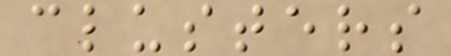clusters
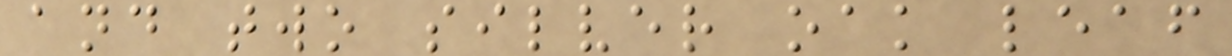and two silver oak leaf
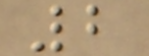2
